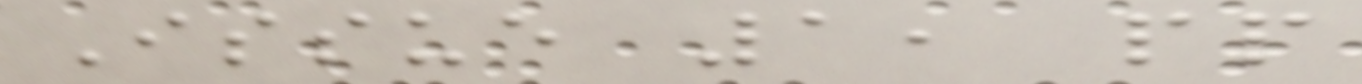Issue 1, pp
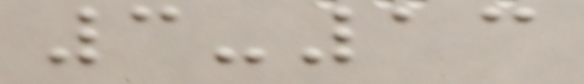3-13
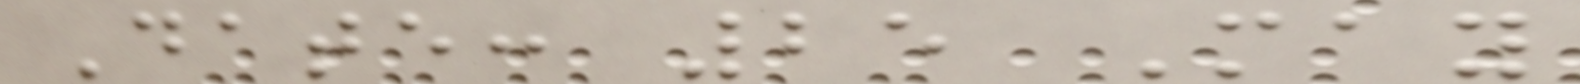Date: 25 May
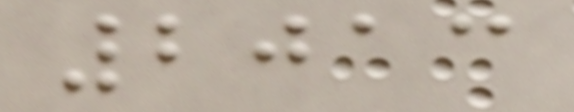2013
